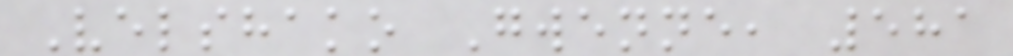Velshako Gwenne, 581
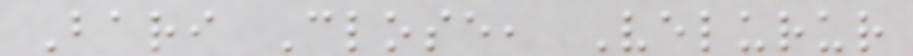Bari Close, Velurur
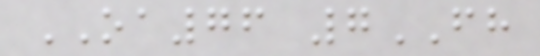OA76 7FH
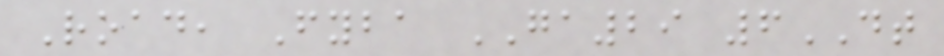Road, Fyba GA29 6DT
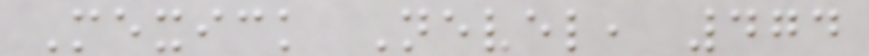Mexick Nevel, 474
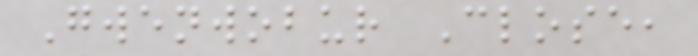Gwenwobur Close,
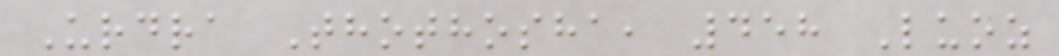Urdra Thothosha, 458 Luoz
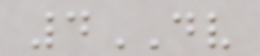4DV
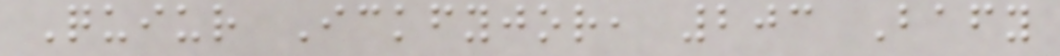Quiur Ickfyjor, 203 Bafy
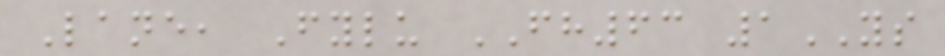Lane, Fylu FH63 1YS
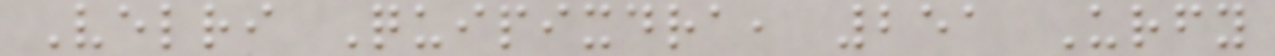Velri Quipixdra, 251 Urfy
